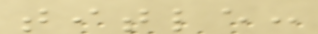title:
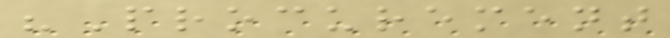"Procurement
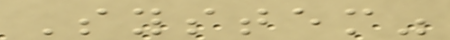System"
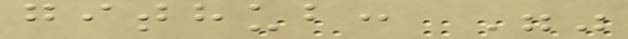github: ""
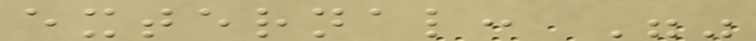external: ""
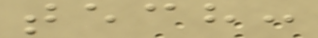tech:
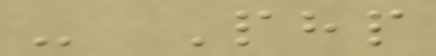- Php
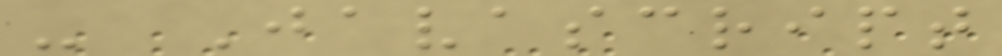- Javascript
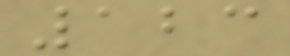123
